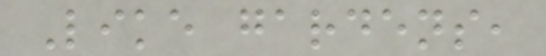Like gardens,
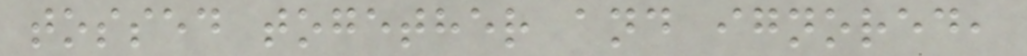tossed together and ignored,
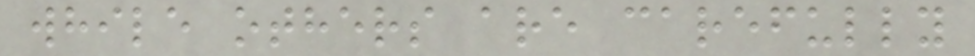while others are carefully
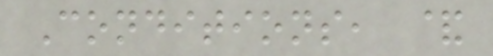Conditions, &
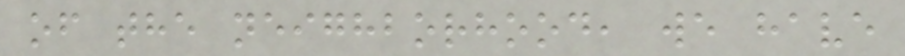of the neighborhood, we have
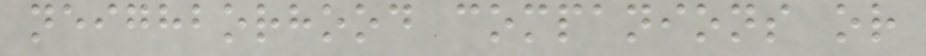neighborhood companions or
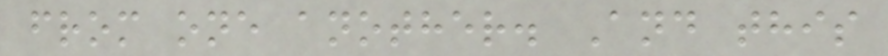from one another. And this
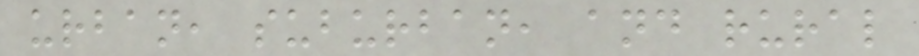urban, suburban, and rural
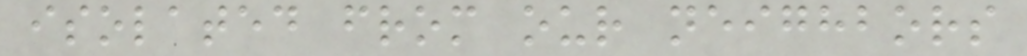isolated from our neighbors
